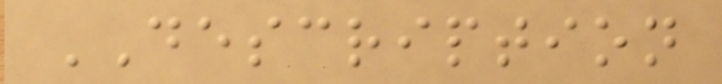DESCRIPTION
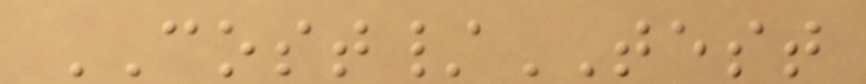COST/TEST
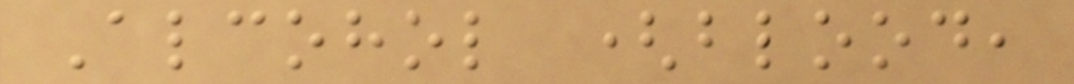Alcohol (blood,
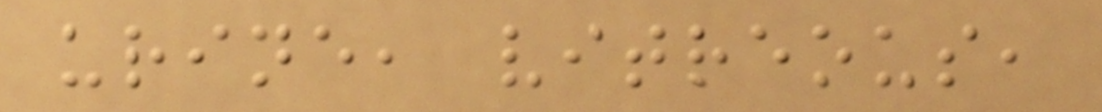urine, vitreous,
